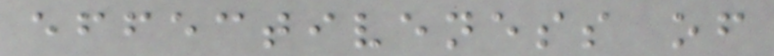effectiveness of
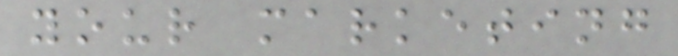your marketing
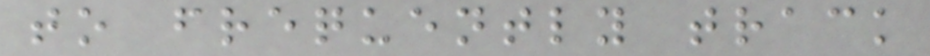to frequently track
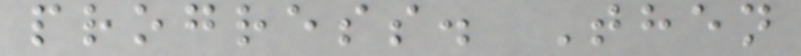progress. Then
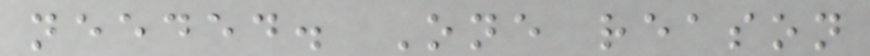needed. One reason
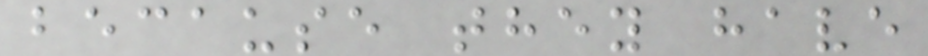because they have
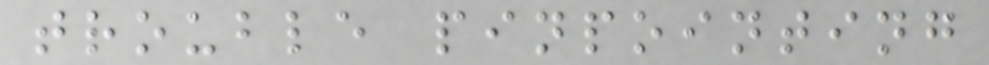trouble pinpointing
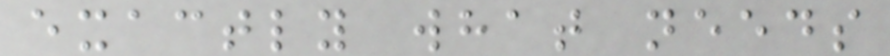exactly what needs
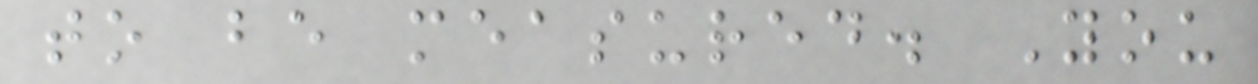to be measured. You
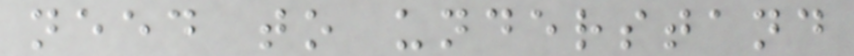need to understand
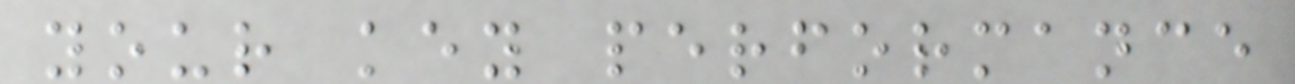your key performance
